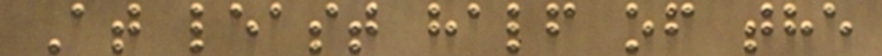At least half of the
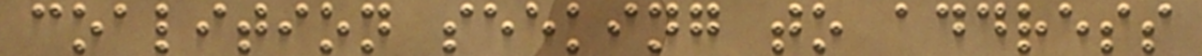coalition seeking to address
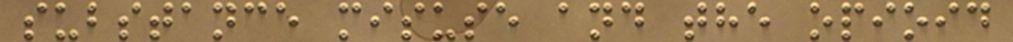substance misuse and the opioid
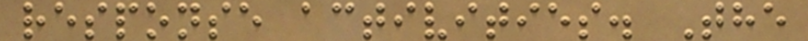response activities. The
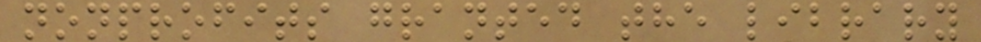nonprofits granted the library
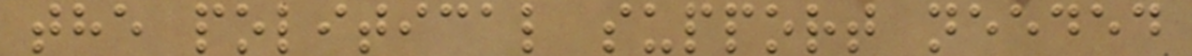the political support needed
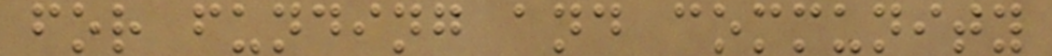for funding and community
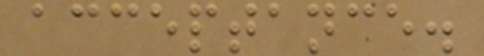acceptance.
